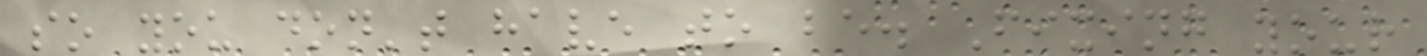so you don't have to be. Fixing your
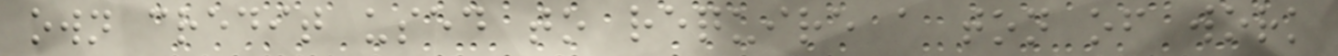own credit used to require a ton of work
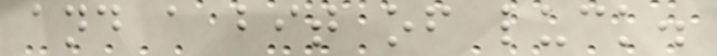and a bit of luck.
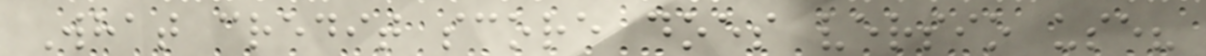What credit score does versio use?
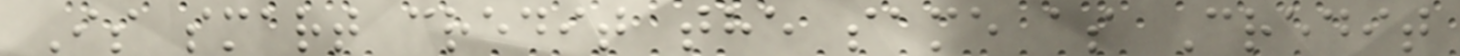Is smart credit the same as Credit
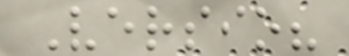Versio?
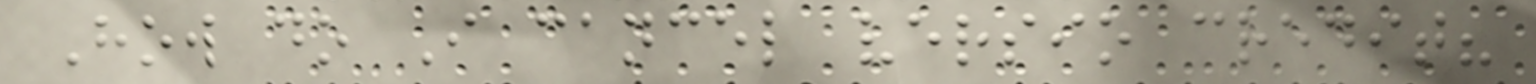How do I cancel versio credit?
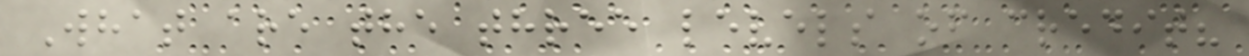What are the three levels of credit?
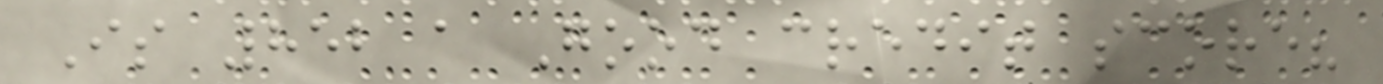Is 852 a Good credit score?
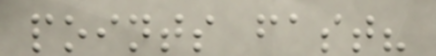points fast?
